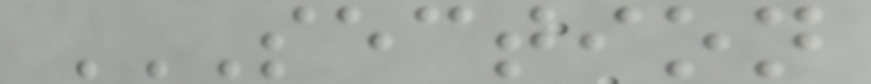SECTION
